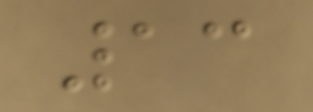13
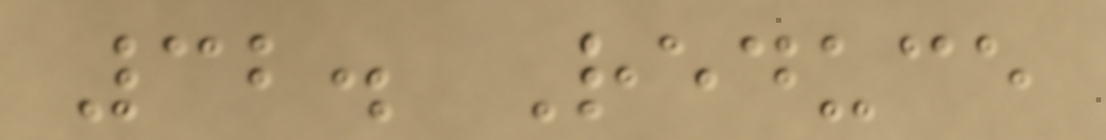32. Reduce
